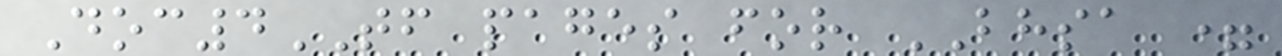Doc4TF pages for BHSA =
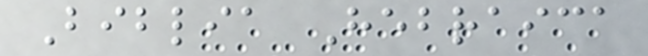Biblia Hebraica
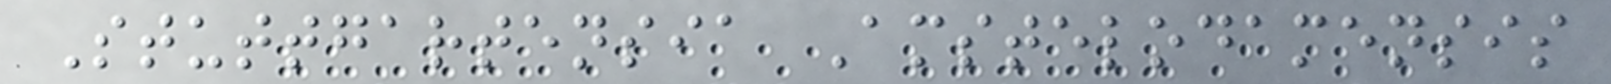Stuttgartensia Amstelodamensis
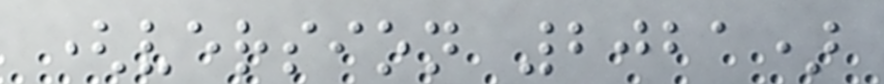(version 2021)
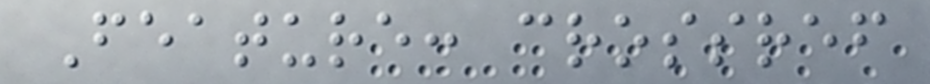Feature: crossref
